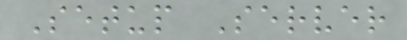Setup Server
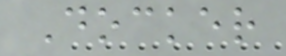Docker
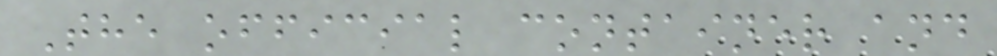The official container and
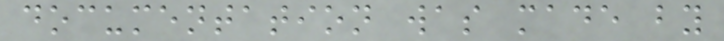documentation was made by
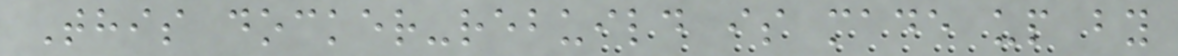This docker-rebuild is made up by
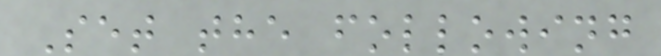Set the following
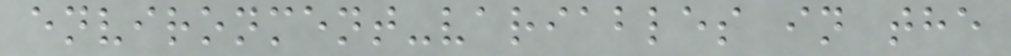environment-variables in the
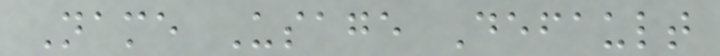Name Usage Default
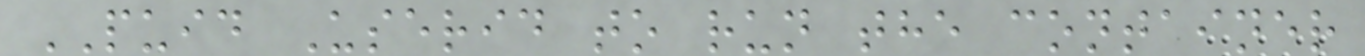PUID Userid to run the container
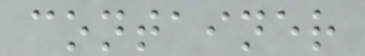container
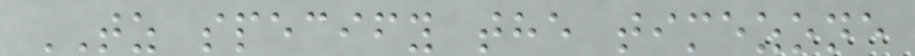TZ specify the timezone
